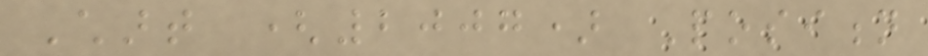Chart (2007) Position
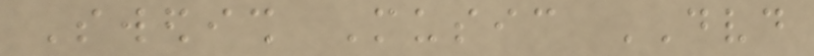Swedish Music DVD
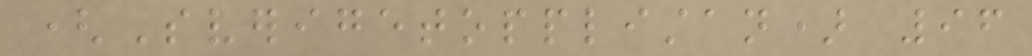(Sverigetopplistan) 96
